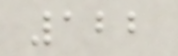122
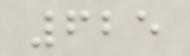625
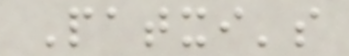Patxi's
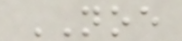NOE
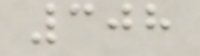308
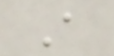A
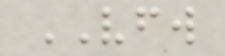VFW
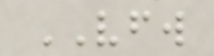VFW
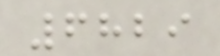6829
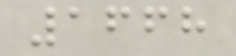1668
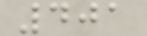401
